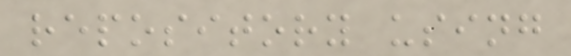repository using
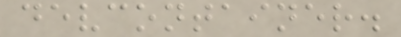devcontainer.
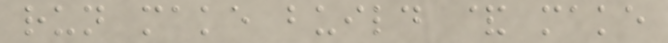run make build & make
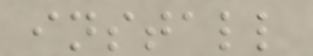install
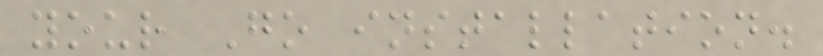your Go installation.
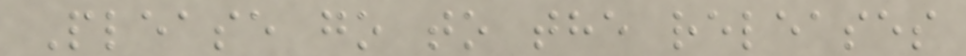Please go to the releases
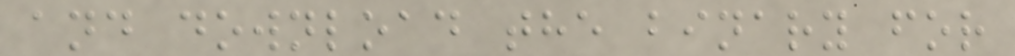and download the binary for
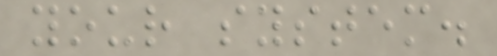your system.
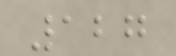127
